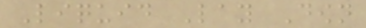Liquid Lay Down
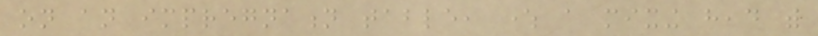on an impregnation table, where a mixing head with
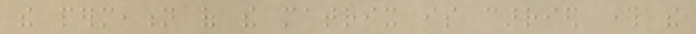the permeation of the matrix is carried through the
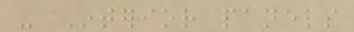- Interior panels
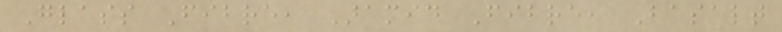Glass Fibre, Aramid Fibre, Basalt
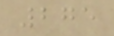275
